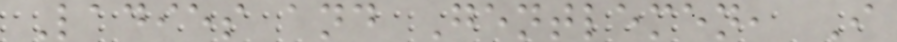Ladies and Gentlemen, I
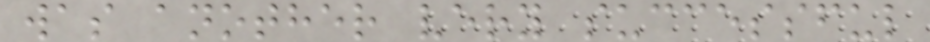was another very successful
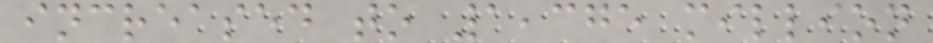increased to 1,375 million
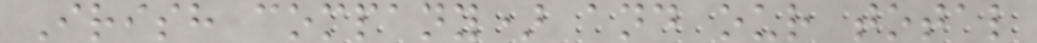Irish company) and our total
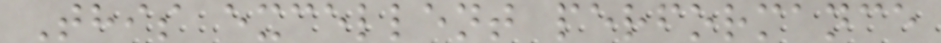This excellent performance
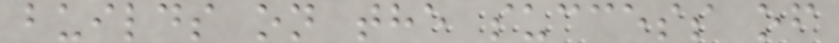builds on the success of
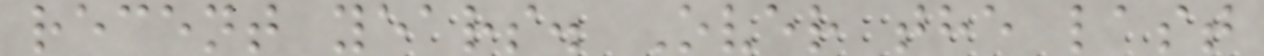recent years. Over the last
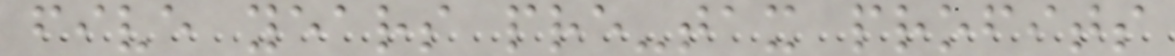five years pre-tax profits
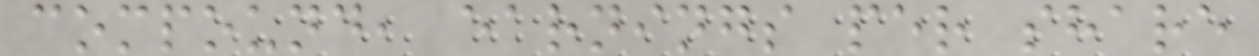compound, earnings per share
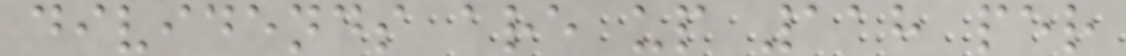dividends are up 118 per
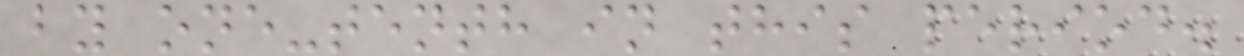by one-tenth in this period.
